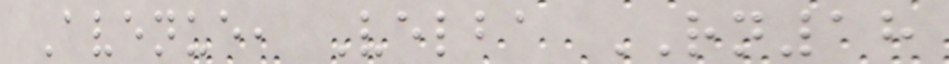Avenue, Velba RN18
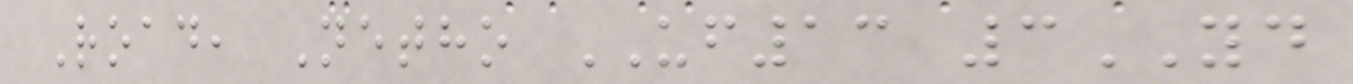Road, Netho UF13 3YD
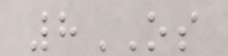8OS
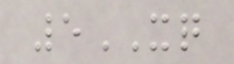5XQ
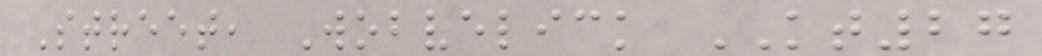Street, Wobvelick KT27
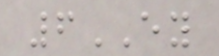6EY
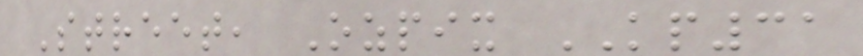Street, Ozpix KP31
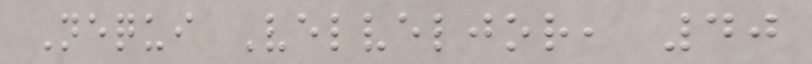Nequi Velveljor, 40
